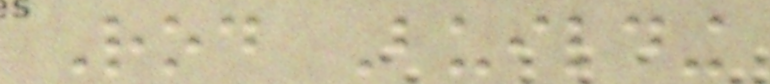Rod Building
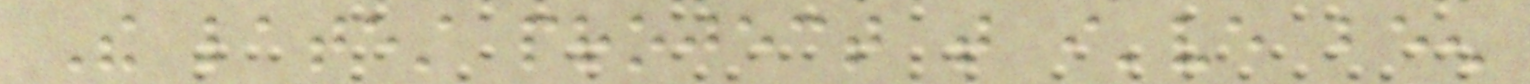The latest project that i've been
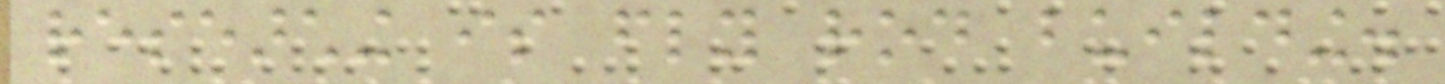researching is fly rod building.
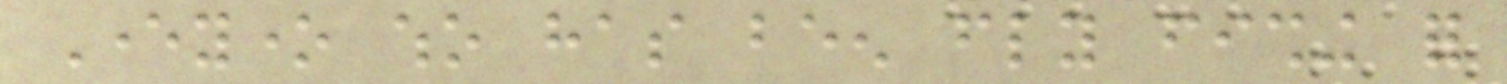Everyone who has been fly fishing for
